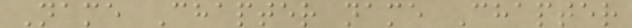Name Chapter name Chapter
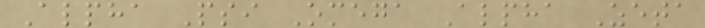Alpha Psi Omega Alpha Zeta
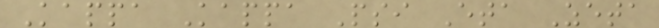Kappa Kappa Psi Eta Zeta
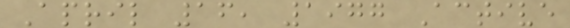April 16, 1977 Active
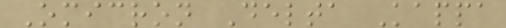Omicron Delta Kappa
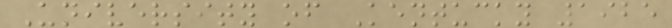University of Kentucky 1925
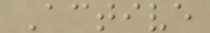Active
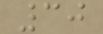30
